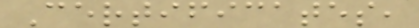Certificates,
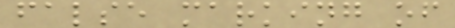false marking of
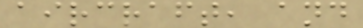aircraft, and
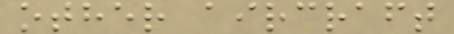other aircraft
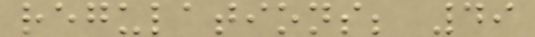regulations; 49
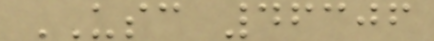USC 46306
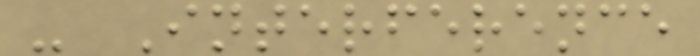- Interference
